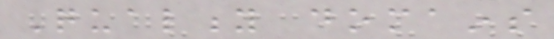Quality domains
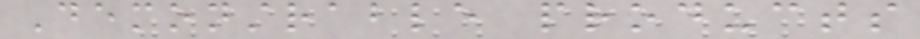Demonstrable products
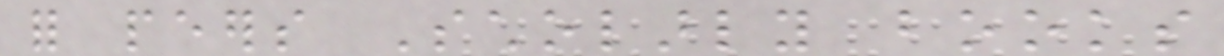for peers Scholarly books
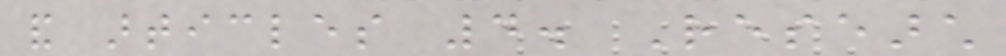and articles 4. Research
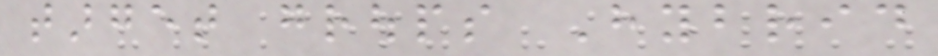target groups Hybrid
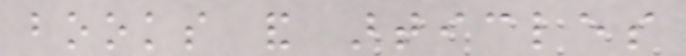books and articles
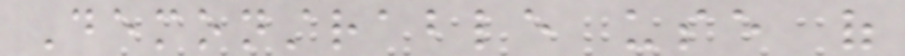Demonstrable use of
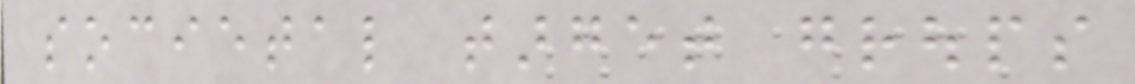societal target groups
